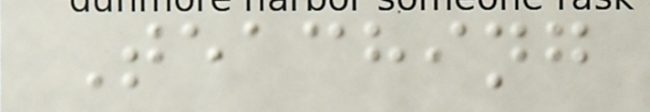Teaching
